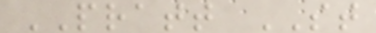PRATT ST
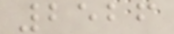2526
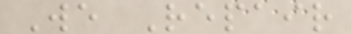We Repair
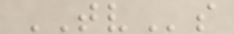TVs
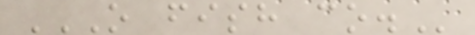O FISH CO.
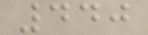440
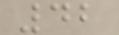42
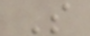S
